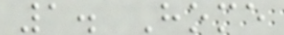1. Home
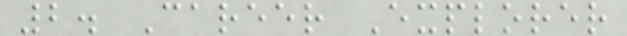2. Career Explorer
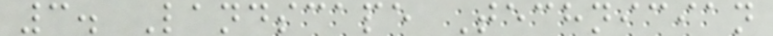3. Landscape Technician
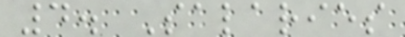4. Salaries
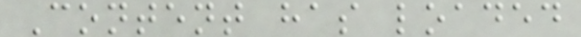Content has loaded
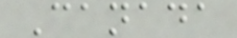Canada
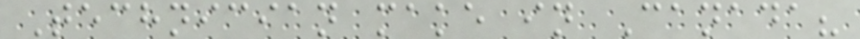Technician make in Canada?
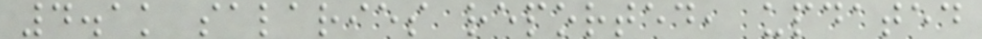4.1k salaries reported, updated
